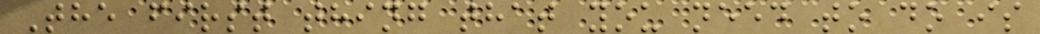The first thing that you need to do is
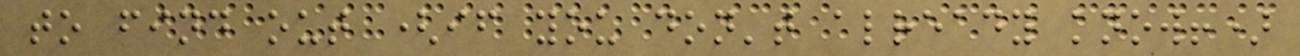to find out (if you don't already know!)
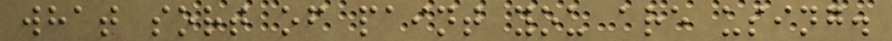what sort of paint you are using.
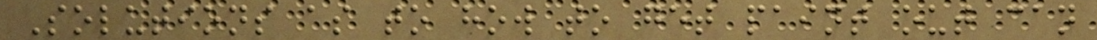Solutions as to how to get paint out can
